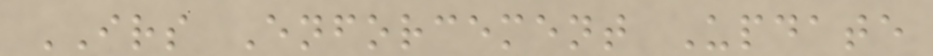IRS Enforcement Update
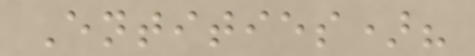Entities)?
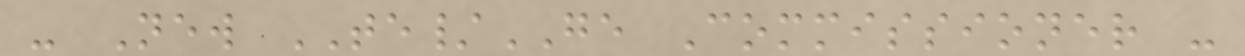- New TE/GE Commissioner -
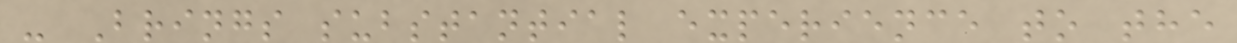- Brings substantial experience to the
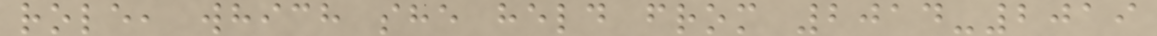role, which she held from 2014-2019
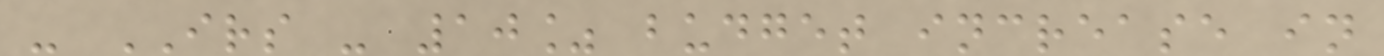- IRS - 10% budget increase in
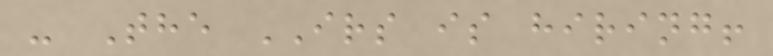- The IRS is hiring!
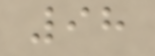98
